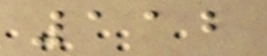112
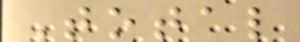Total
